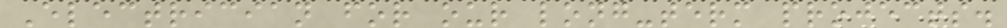Electrician for our long-term projects.
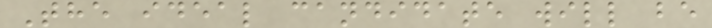The ideal candidate will be
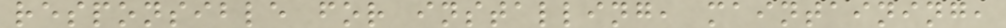responsible for installing, maintaining,
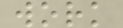work
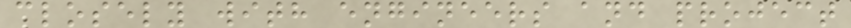closely with engineers and project
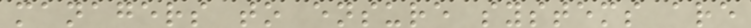managers to ensure systems are
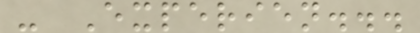- Experien...
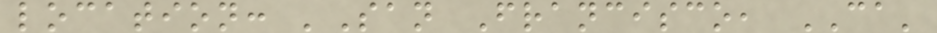location: 'San Francisco, CA'
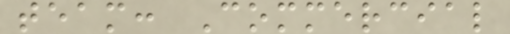team: Commercial
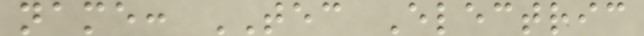name: TEC Electric
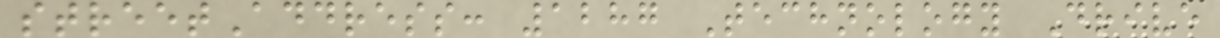streetAddress: 1287 Technology Drive
